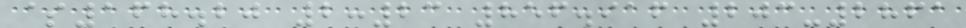$168.20 2:23 856.916 203-2861
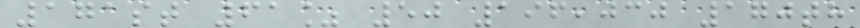171st 61% 50 196,030 170th
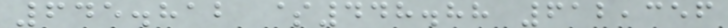645.812 $448.88 612,356
